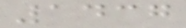1437
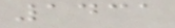1431
